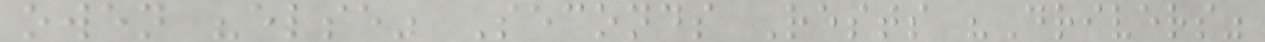owen "else" Seconds Rests "Drivers"
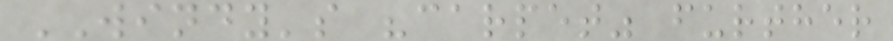WINDY's "carpet" further
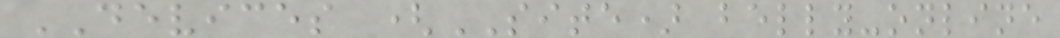DEVICES (SITE) belly-online
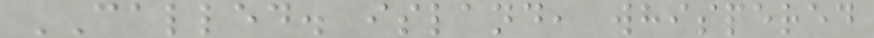CALLED. island, whispered
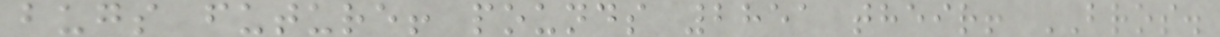bugs future! pounds 2851 their! BROS.
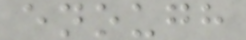enough
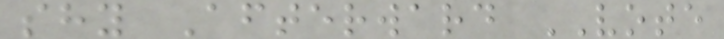shy Afterward VOTE
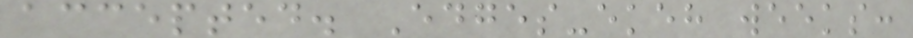accepted. Edges-ekeh weeks:
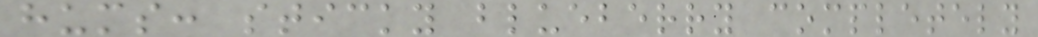hums: sticky blueberry completely
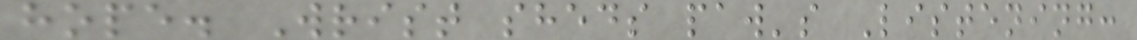hope. Wrist sheds paw's Listening:
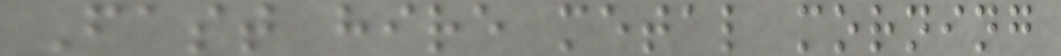Fast hire metal morning
